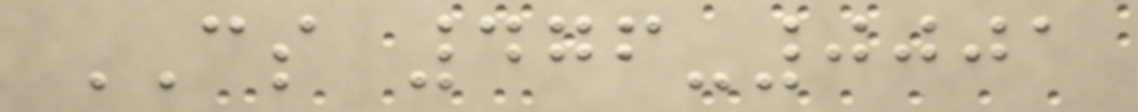CS 476-0001
